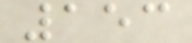153
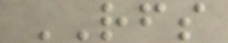RFS
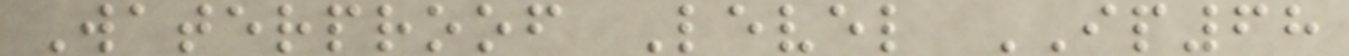Waterproof Level IP68
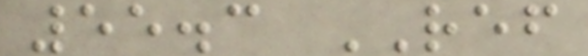55.3 REF
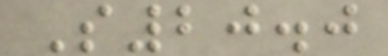S20.0
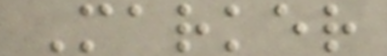Marker
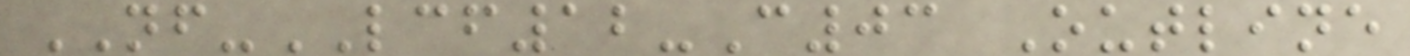NF-LCF12-C03 Outline
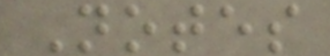Notes
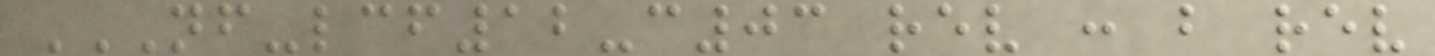NF-LCF12-C03 REV : B REV
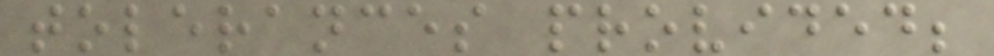tolerances provided;
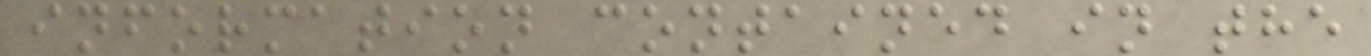information contained in the
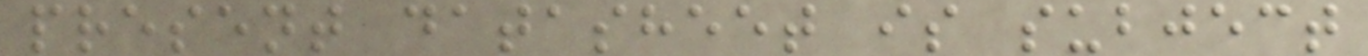present datasheet is subject
